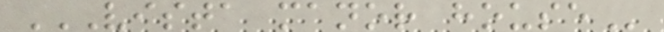VISTA MANOR HOUSE
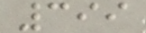399
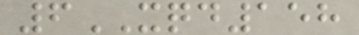6XQD158
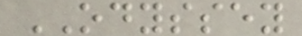ODYSSEY
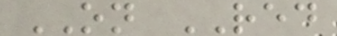ON RED
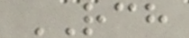RCH
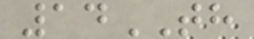14TH
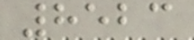8523
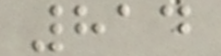814
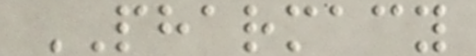PHARMACY
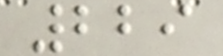229
